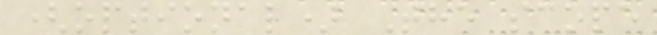(optional) The scope
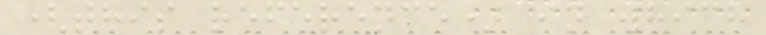(this reference) in which
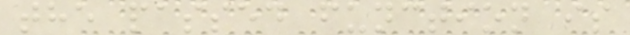the passed function is
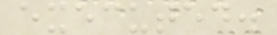executed.
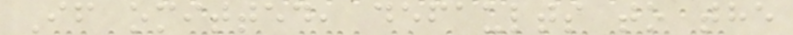If omitted, defaults to the
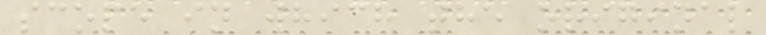scope in which the original
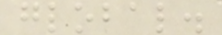global.
